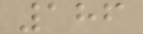186
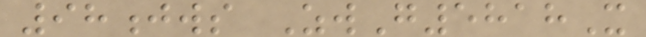98jws ZwG5818X
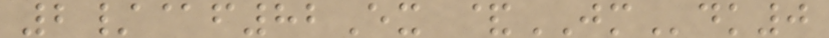2/@f82Ex &JMdk0
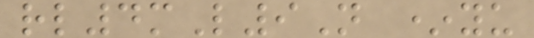rl4mL9N *yu
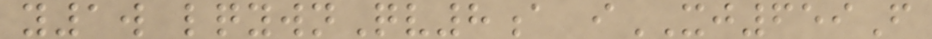y1w lqywnQv8a iXJ659F
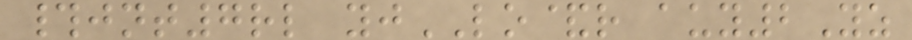#jnt7rl yjLO&r auy2Yz
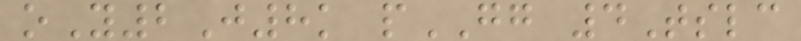oY2J8k pGG 4Tslc
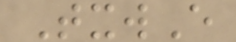TxwE
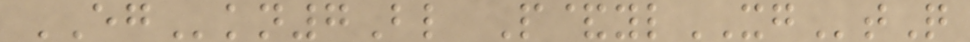EGkn7Bl P&ylXGtQ
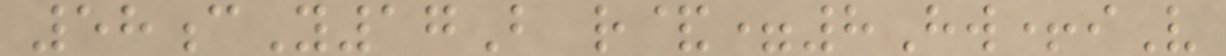58cY17B r&=8Hw+iV
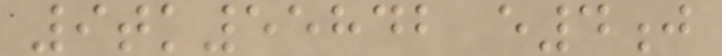9tk55842 e4j
